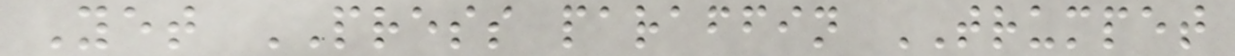Yet PRESS paraffin TRUMPET
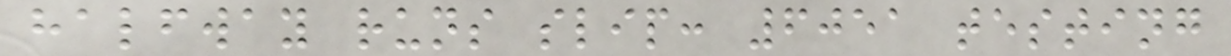halfway runs slip: 6051 testing
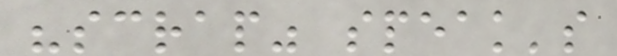"scrap" speak's
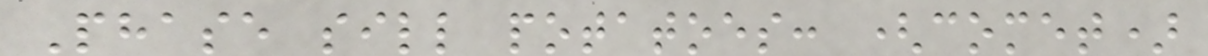Phase sill potatoes: (comet)
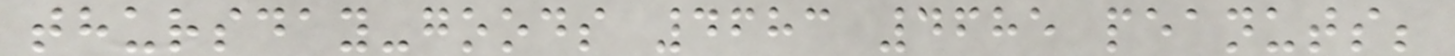thursday-goods 4683 4685 peanuts;
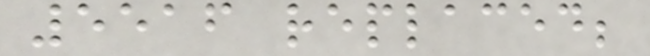5516 replaced;
